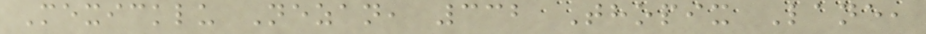Mexicklu Nezan, 332 Thopix Lane,
